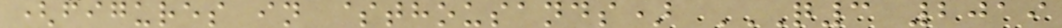(figures in $thousands) Q3 2019
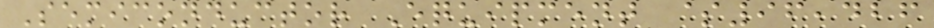Semiconductor Equipment $96,426
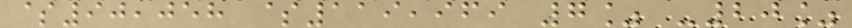$90,058 $119,969 7% -20%
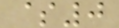$0
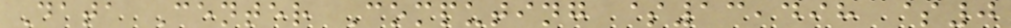Data Center Computing $13,498 $0
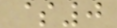$0
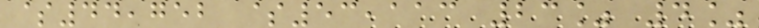$44,752 $53,113 23% 4%
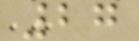27
